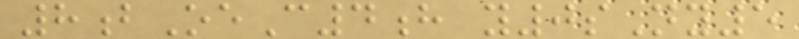8bOeC4h y0sNy5
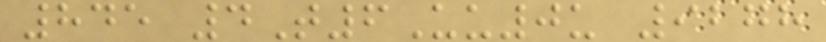845 4T6Uu0u 9278
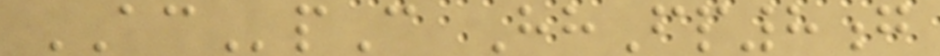ACpC HhFp8g
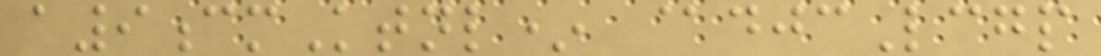a9cmKtnl* @djcLcgp
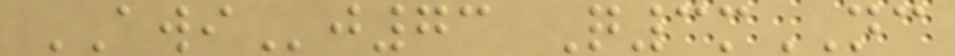AWIj73 Q3mNC
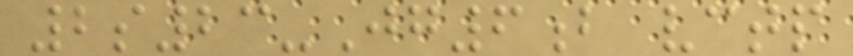2s23-Jg6b vctp
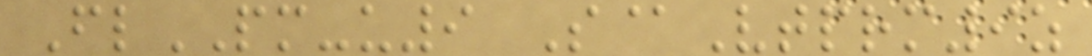FlPM-u9 S@Vtprm9z
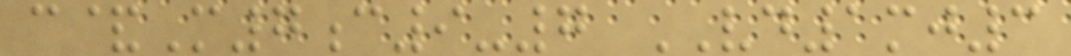c&M7c9-7 VD1mj3
